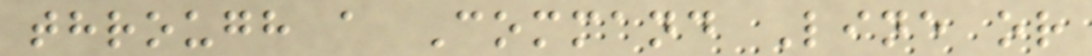through a Command Line or
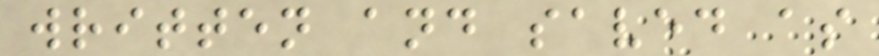written and saved as
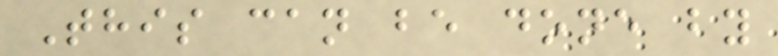This can be done by
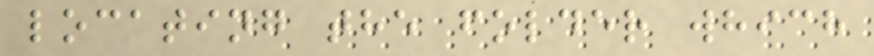locating the folder which
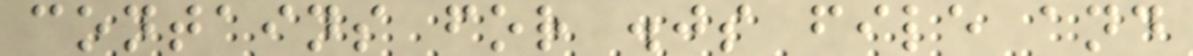contains for .js file and
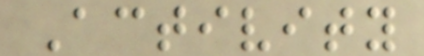Activity
